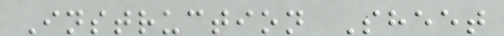Instruction Sheet
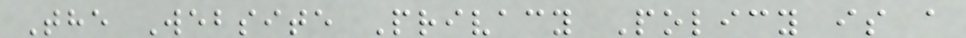The Website Privacy Policy is a
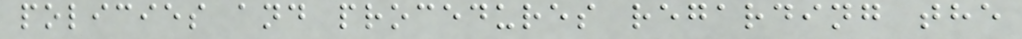policies and procedures regarding the
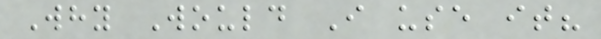Why Would I use it?
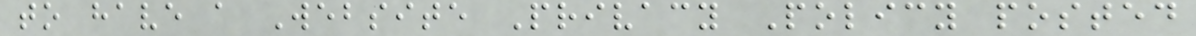to have a Website Privacy Policy posted
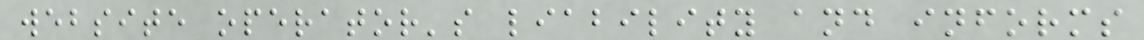website operator's liability and informs
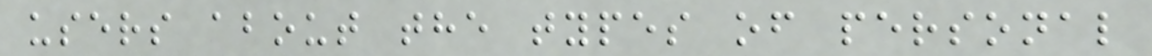users about the types of personal
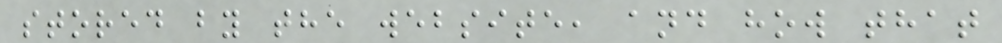stored by the website, and how that
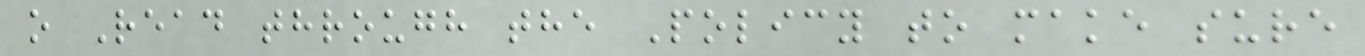o Read through the Policy to make sure
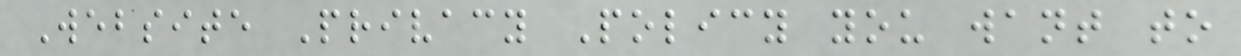Website Privacy Policy you want to
